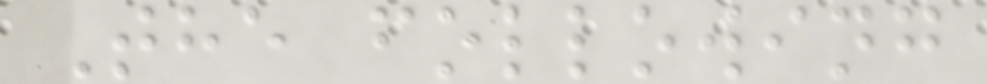The following
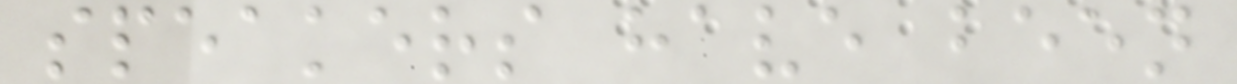speakers have been
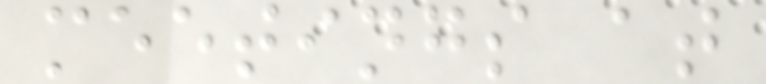meetings at
